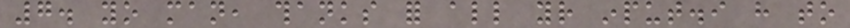7. yo man, thanks for all your input.i have to
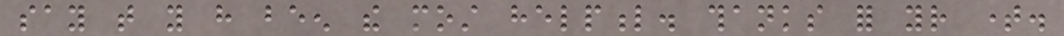say that you have been the most helpful. thanks for your time.
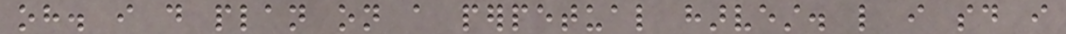oh. i do plan on a perpetual harvest. like i said i
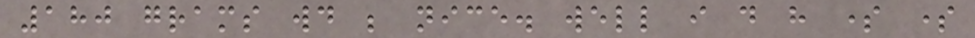180 grams would be nice. well i do have some some
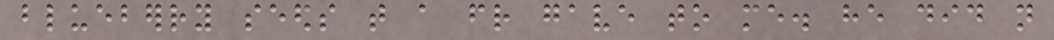blueberry seeds that a friend gave to me. he did not
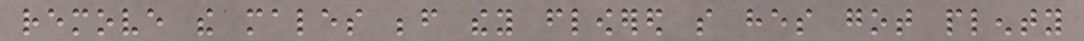remove the males before they flowered so hes got plenty
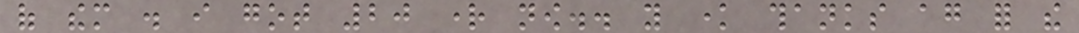of them . i got 20 right now.. you know thanks again for the
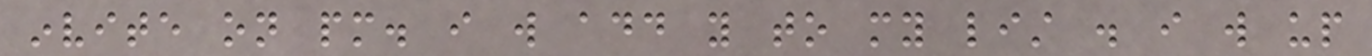invite on pm. i will add you to my list . i will up
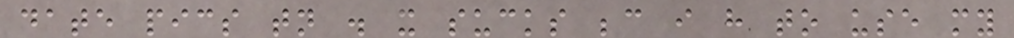date pics tonight . it sucks because i have to use my
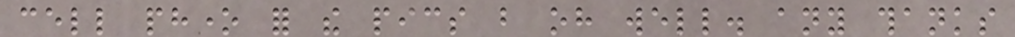cell phone for the pics but oh well. any thanks
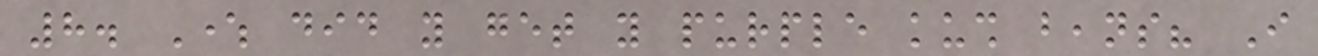8. Where did you get you purple kush beans? I
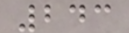243
